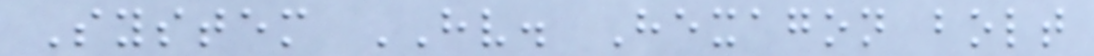System HV. Hexagon bolt
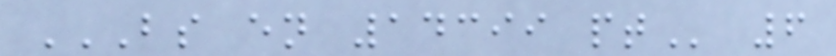BS EN 14399 PT 6
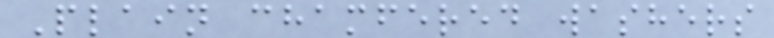Plain chamfered washers
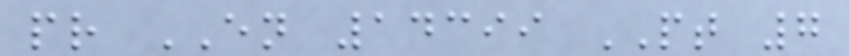pr EN 14399 PT 7
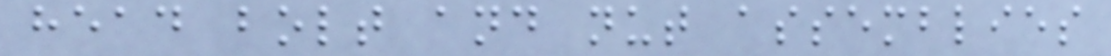head bolt and nut assemblies
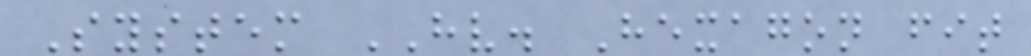System HV. Hexagon fit
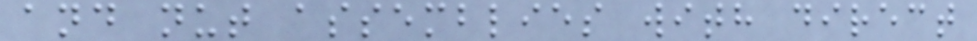and nut assemblies with direct
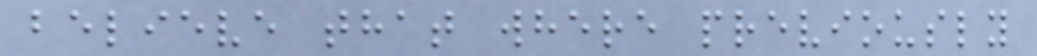believe that where previously
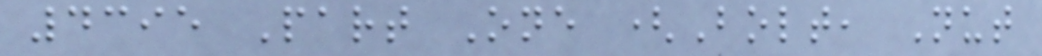4395 Part One (Bolt, Nut
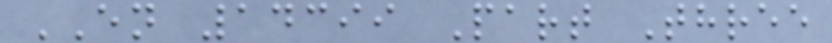EN 14399 Part Three
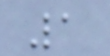1
